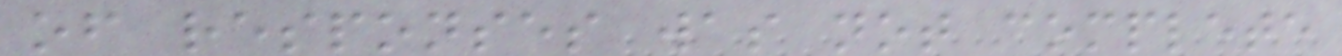of responses was not complete
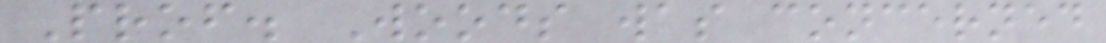Prof. Woods was concerned
